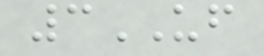3UF
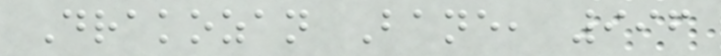Drakozan Bane, 996
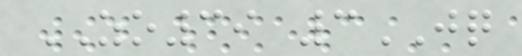ZO39 3JQ
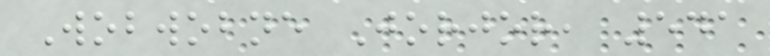Wobwobne Jorjor, 541
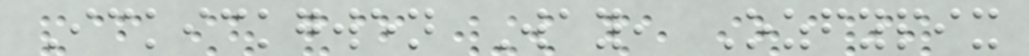Ickickgwen Way, Ozfypix
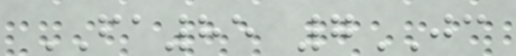FA85 7JC
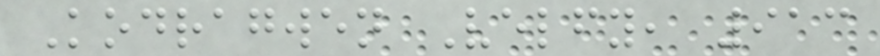Kodragwen Velfy, 913
